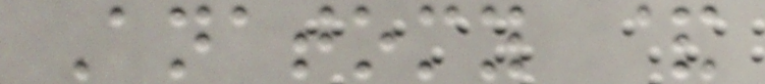Anatomy &
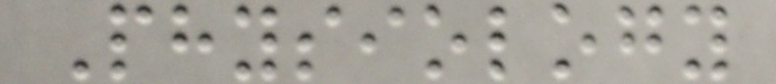Physiology
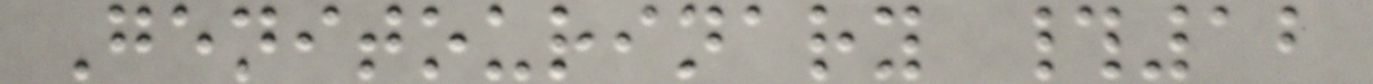Genitourinary #12
